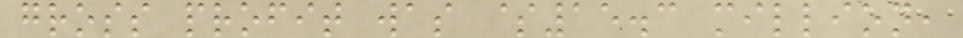gross profit was $15.3 million,
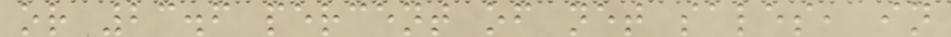or 23.6 percent of net sales, in
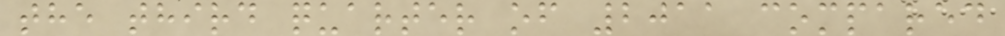the third quarter of 2011 compared
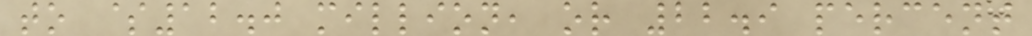to $12.0 million, or 22.9 percent
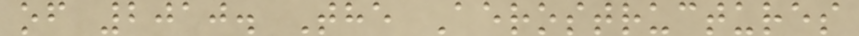of 2010. The Aerostructures
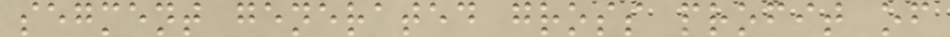segment generated gross profit of
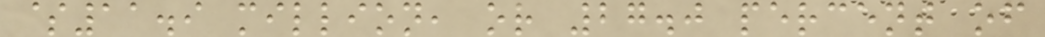$11.9 million, or 27.0 percent of
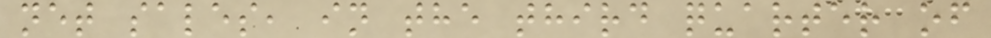net sales, in the third quarter of
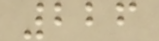226
